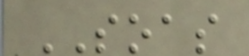SOAS
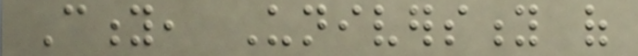City, University of
